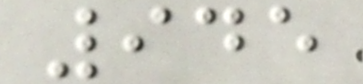945
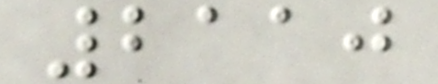2110
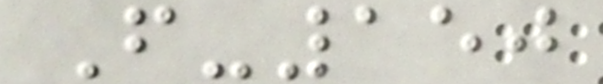F-150
